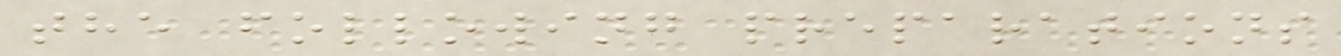the following preparations
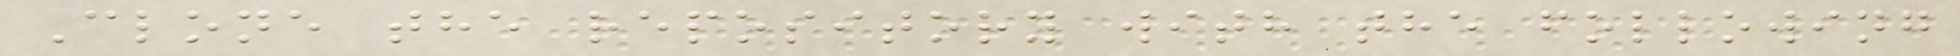Clone the repository with the following
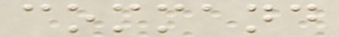command
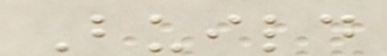Build
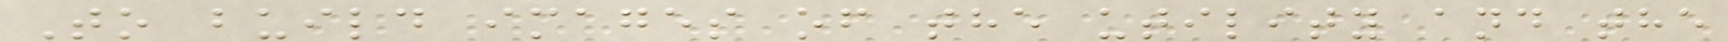To build images of the utility and the
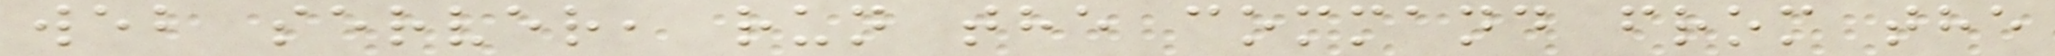web server, run the command from the
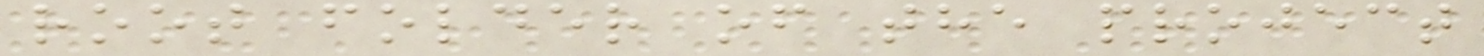root folder of the project
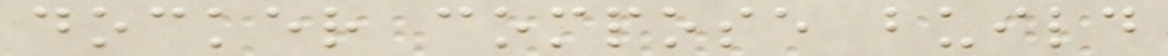docker compose build
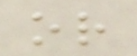or
